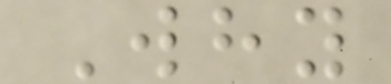Why
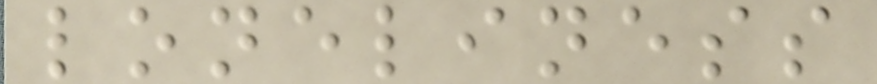loneliness
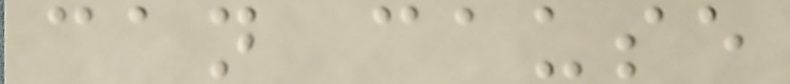can cause
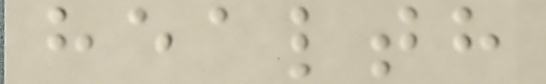health
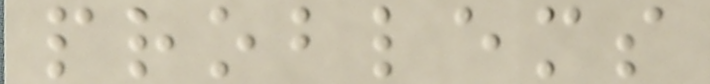problems
